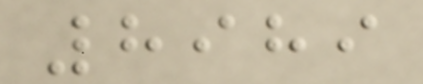8989
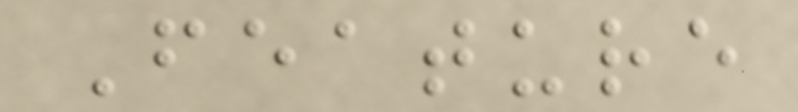Feature
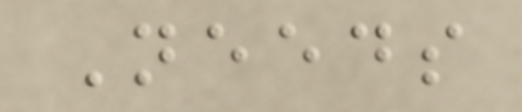Needs
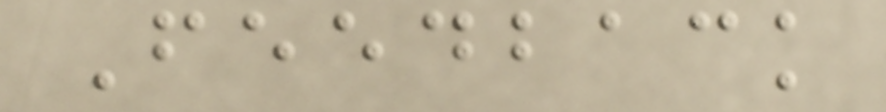Feedback
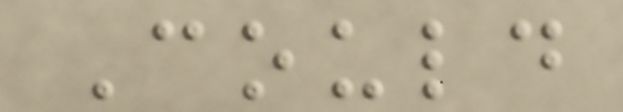Could
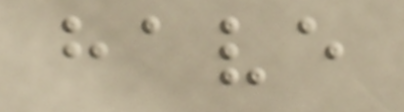have
